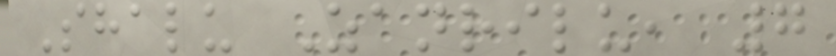Shalu Zanrilu, 7
